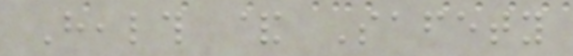Health & Safety
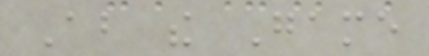About the Game
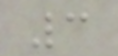3
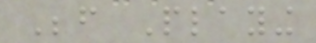Before Playing
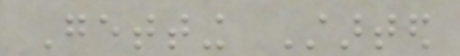Getting Started
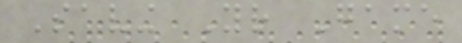Saving Your Game
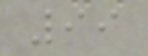99
